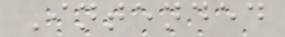Intended
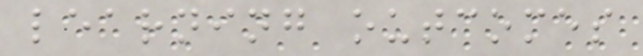learning outcomes
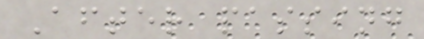After passing
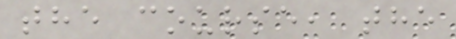the course, the
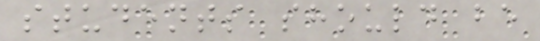students should be
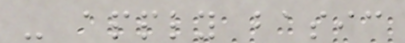- apply basic
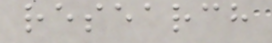research
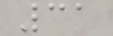31
